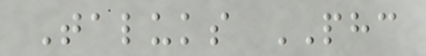Taluks PHC
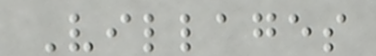Villages
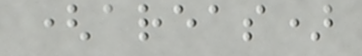(areas)
